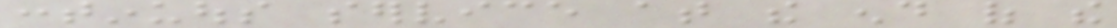continuous service at the end of the
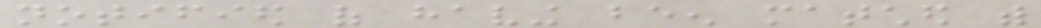notified of having been matched with
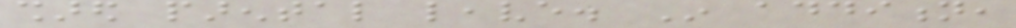shared parental leave. In addition,
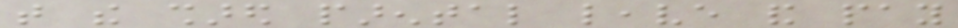that the shared parental leave and pay
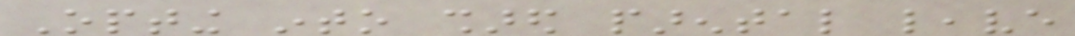Opting into shared parental leave
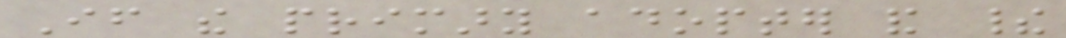If the primary adopter and their
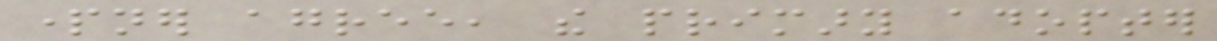partner agree, the primary adopter
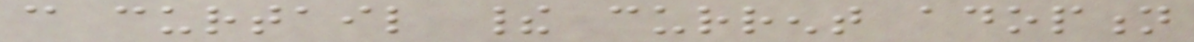can curtail their current adoption
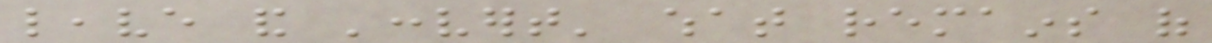leave and 'convert' what remains of
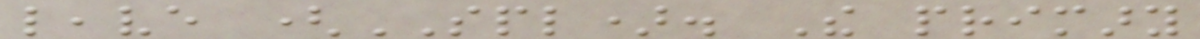leave (SPL). The primary
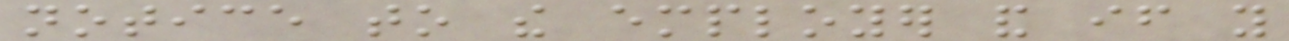notice to the employer and if you
